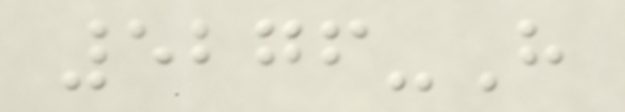5276-H
